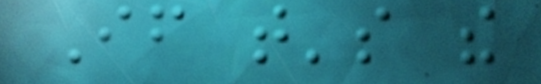If that's the
